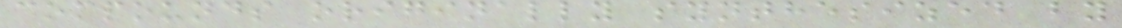compounds originally synthesized by
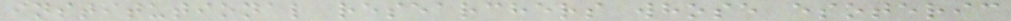institutional researchers whose esoteric
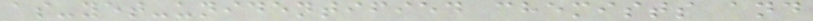as-yet-unidentified chemists and
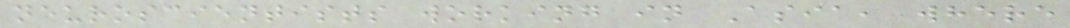neuroscientists working in Asia, where
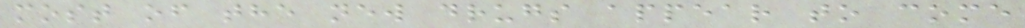most of the new drugs appear to come
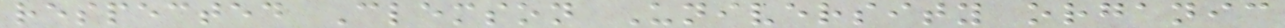respected Clemson University organic
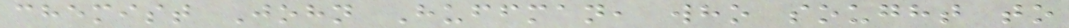chemist John Huffman, who sought to
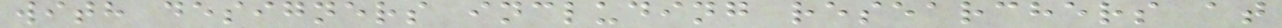with designers including researchers at
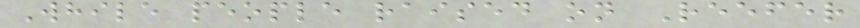While people raised on Reefer
